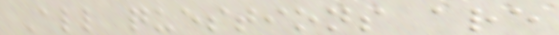All questions are
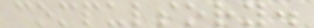compulsory.
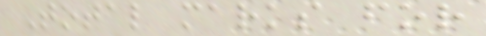Total marks for
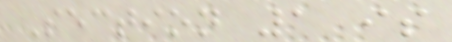Section 1 is
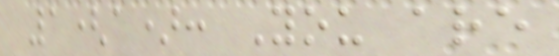1(a): You are
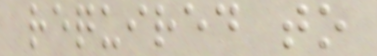required to
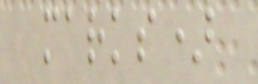marks)
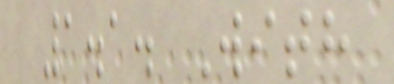1.1. With
